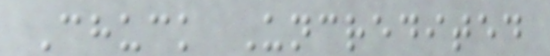Chuck Uncredited
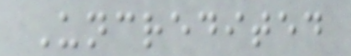Uncredited
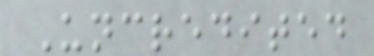Uncredited
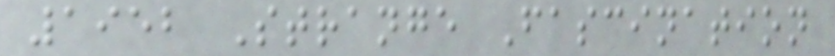1952 Strange Fascination
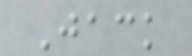Jack
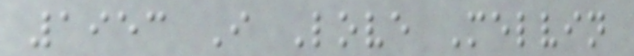1953 I Love Melvin
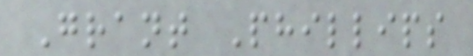Grant Phillips
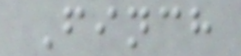Finch
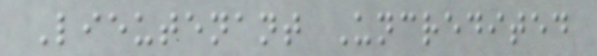Lieutenant Uncredited
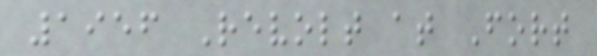1956 Revolt at Fort
